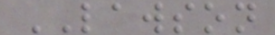LAWSON
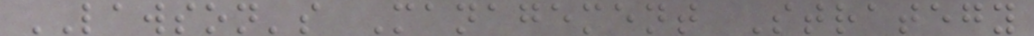LAWSON's Management Strategy
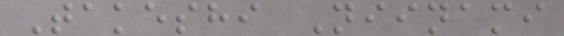Takeshi Niinami
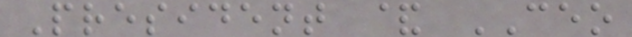President & CEO
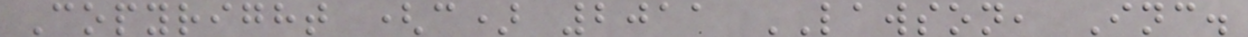Copyright (c) 2011 LAWSON, Inc.
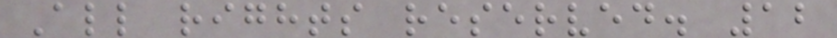All rights reserved. 12
